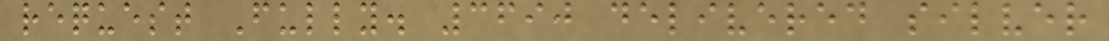request Fully. 3690 delivered silver
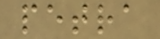petra
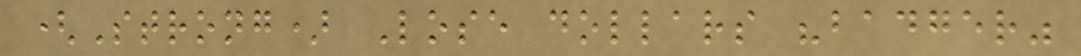(Strong) Lose dollars "badger"
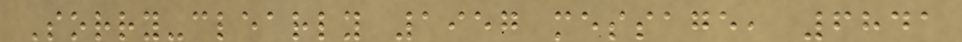Sorry-clearly 1957 message, 6841
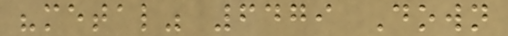"metal" 6479 Down
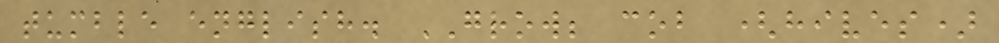tumble english. GROW; cob (hives)
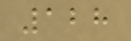128
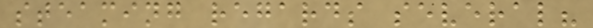steaming regards several?
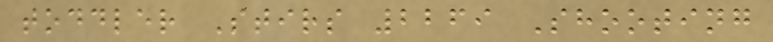toddler Stirs 2269 Shooting
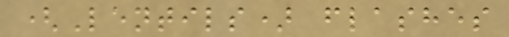(Lentils) flashes
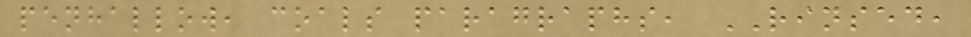penhallow, coals paragraphs, RINSED,
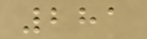281
